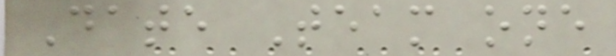Date Team one
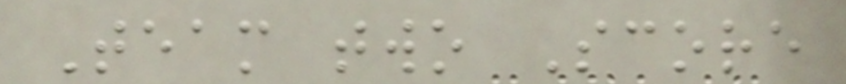Team two Score
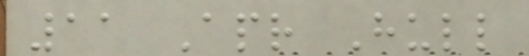11 Apr Hull
